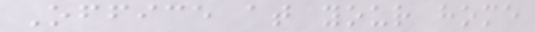Office at your home
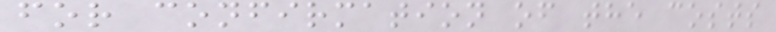for confirmation of the costs
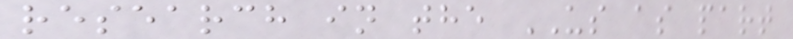research in the US as part
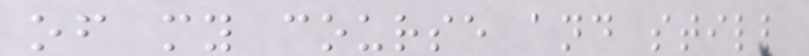of my course and still
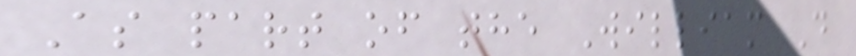As part of the William D
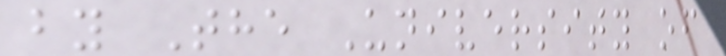by The University of
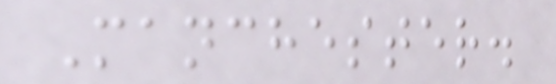Manchester.
